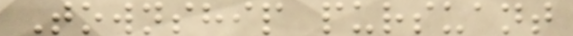Township pursuant
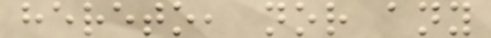hereto, nor any
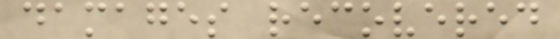damages recovered
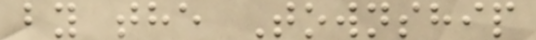by the Township
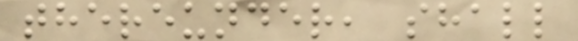thereunder, shall
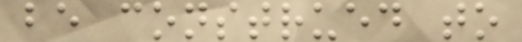be construed to
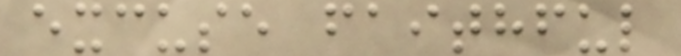excuse faithful
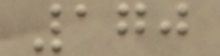170
